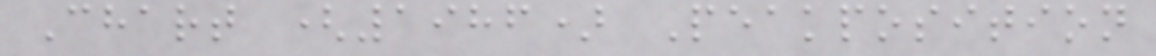Chart (1986) Peakposition
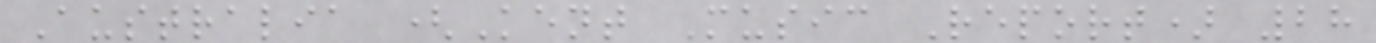Australia (Kent Music Report) 28
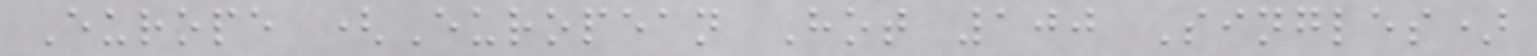Europe (European Hot 100 Singles)
